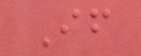If
